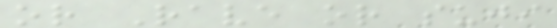or Rave or suji
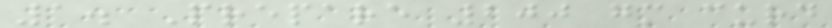1. Prepare 200 gm curd
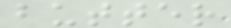butter
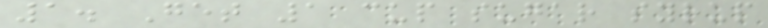1. Get 1 cup sugar syrup
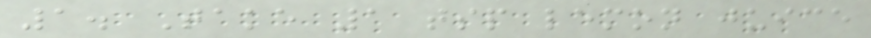1. Take 1 tsp lemon juice
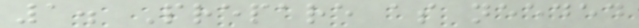1. Prepare as needed
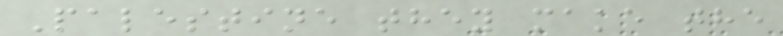Palestine they make the
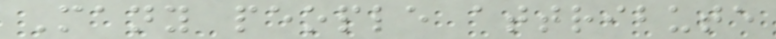Many people attribute
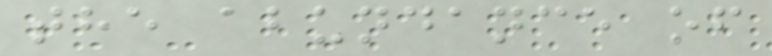the abundance of
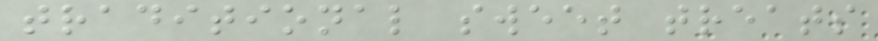traditional sweet treats
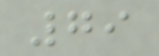79
